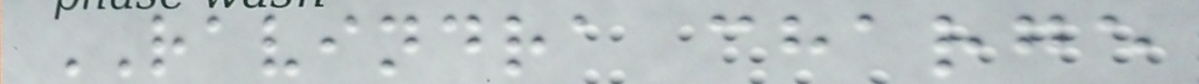RAVINDRA charge
